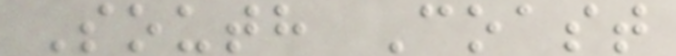South Coast
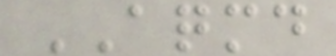AQMD
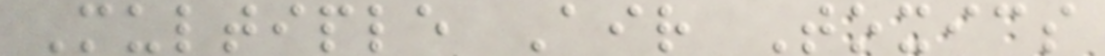Multiple Air Toxics
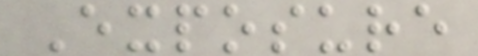Exposure
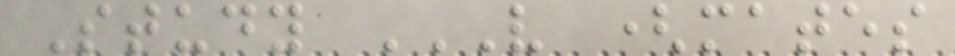Study V (MATES
